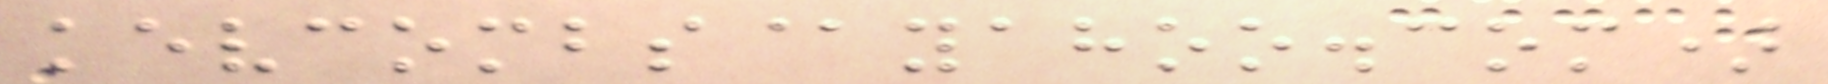kevcombs@yahoo.com)
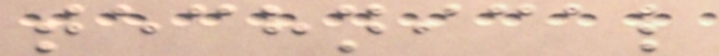technical
